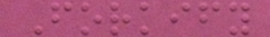Forkify
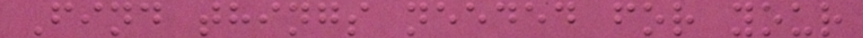Find things needed for your
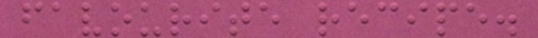favourite recipe.
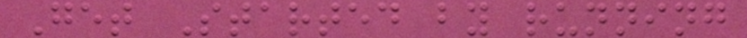Get Started by running
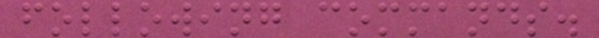following commands.
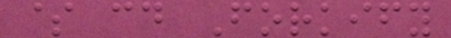$ cd Forkify
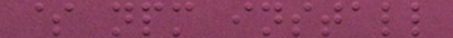$ npm install
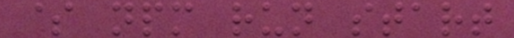$ npm run start
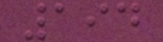194
